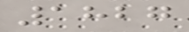1827
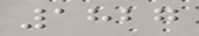1827
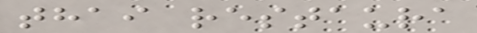thai restaura
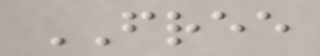FREE
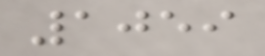1059
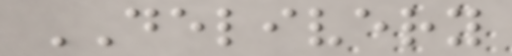DELIVERY
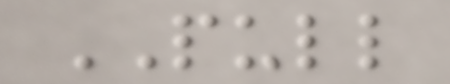PULL
